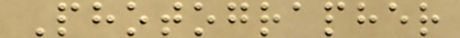Photographer
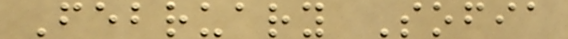February Sofia
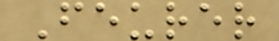Feurer
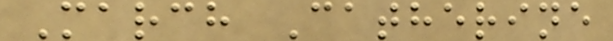March Catherine
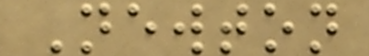Newton
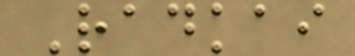Radkai
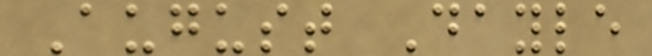August Dayle
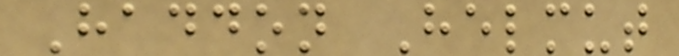Haddon Helmut
